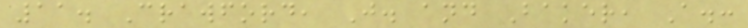11. Crawford, J. and Baker, A.:
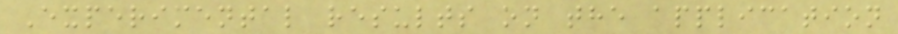Experimental results on the application
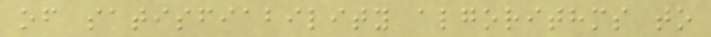of satisfiability algorithms to
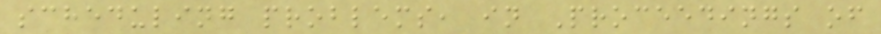scheduling problems, in Proceedings of
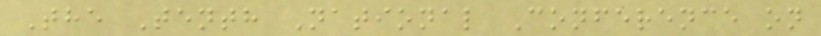The Tenth National Conference on
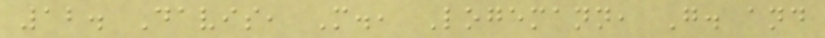12. Davis, M., Logemann, G. and
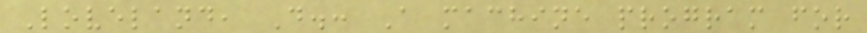Loveland, D.: A machine program for
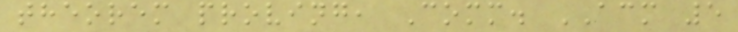theorem proving, Comm. ACM 5
